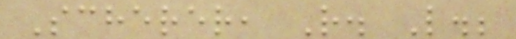Scherer, R. L.;
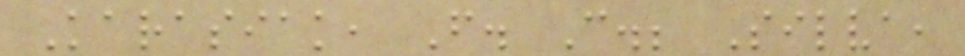Karasiak, F. C.; Silva,
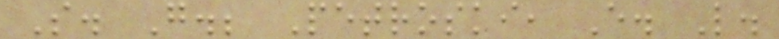S. G.; Petroski, E. L.
